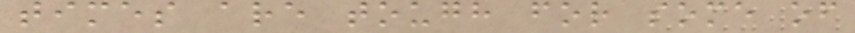times are tough for some of
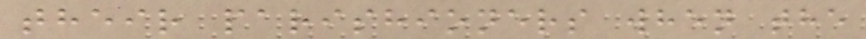their parishioners when the
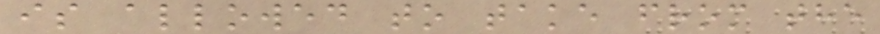is allowed to take from the
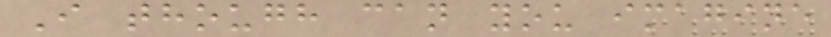I though can you imagine
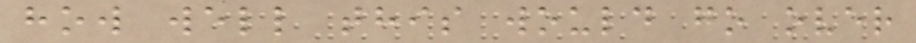how well this would go over
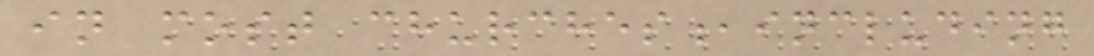in most churches,including
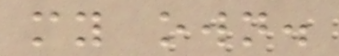my own.
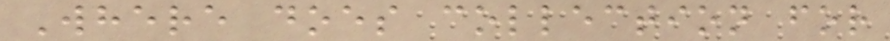Where does collection for
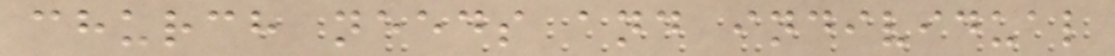church needs and individual
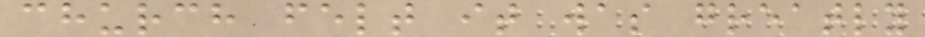church felt it was greatly
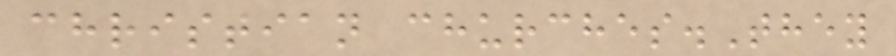christian churches.They
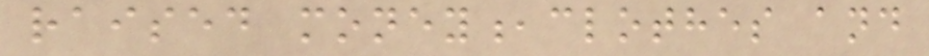raised money,clothes and
